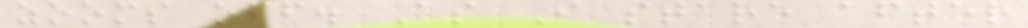zooms off. As I stare after
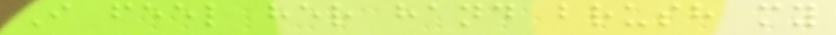I feel her hand brush my
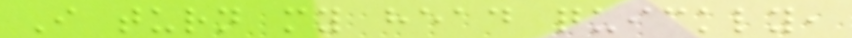I turn my head quickly,
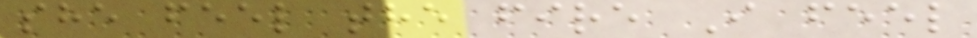she feel the fire I feel
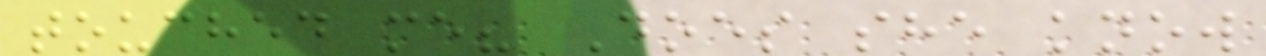touched me? Does she know
